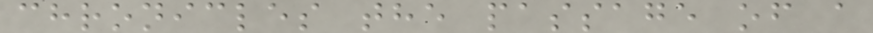chronicles the passage of a
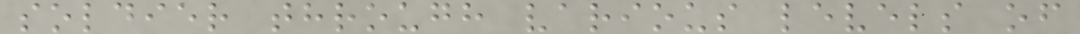soldier through various levels of
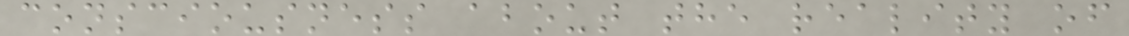consciousness about the reality of
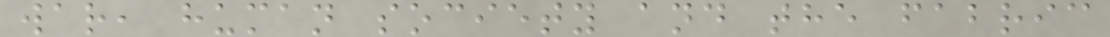war, human society and the fabric
